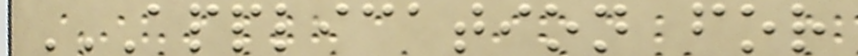APPLICATION FOR
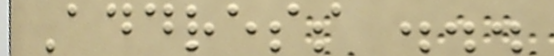Address ...
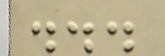...
